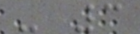- 3
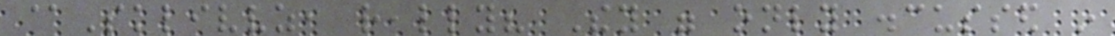@Sklivvz, really? They were only discussed in
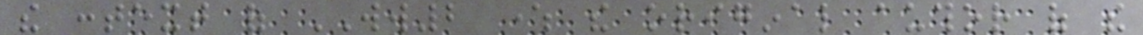the context of WW2 where the original author of the
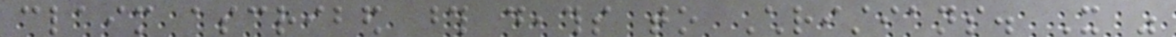claim ascribed those deaths to Christians. It was
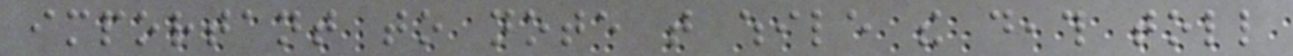important to note that while the death toll
